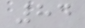84
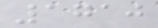1710
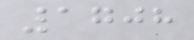1708
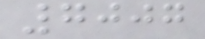7007
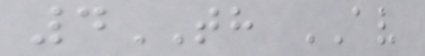4TH AV
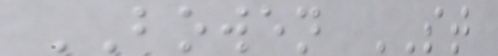BOWEN ST
